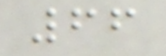66
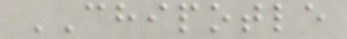CHIPOTLE
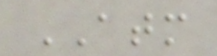ATM
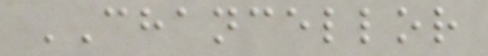CHANCELLOR
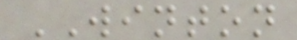WINTON
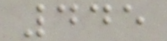445
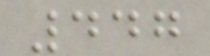447
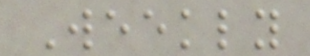Weekly
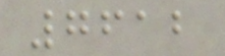7612
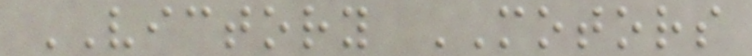VICTORY MOTORS
